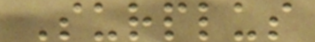Surplus
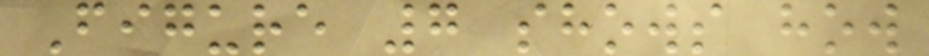Figure 7 shows how
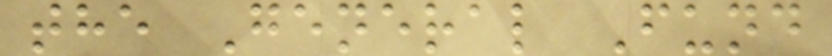the General Fund
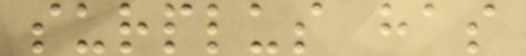surplus has
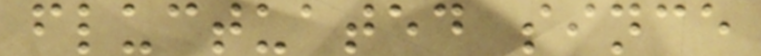fluctuated since
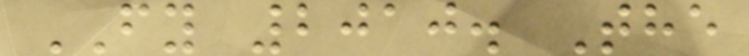FY 2010. The
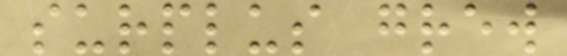surplus grew
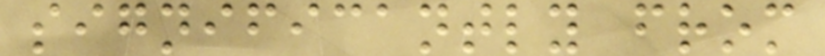significantly from
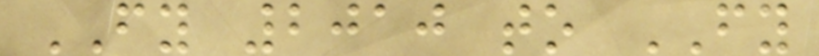FY 2010 to FY
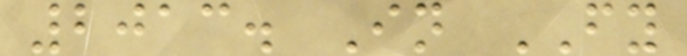2013. In FY
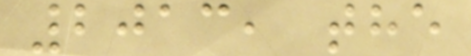2013, the
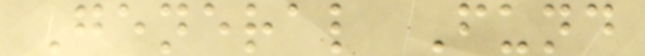General Fund
